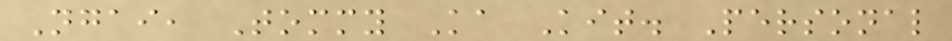Ngai, Tommy Ka Kit. Personal
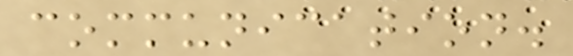communication.
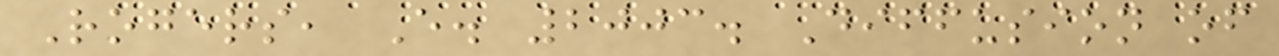Rogers, E. 2003. Diffusion of
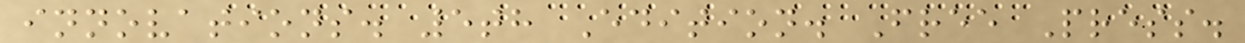innovations. 5th Edition. Free Press.
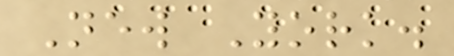New York.
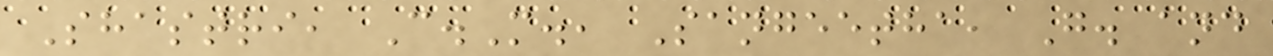Shastri, C.M., Sangeetha, G. and
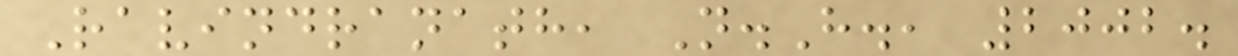Ravindranath, N.H., 2002.
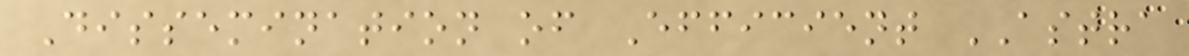Dissemination of Efficient ASTRA
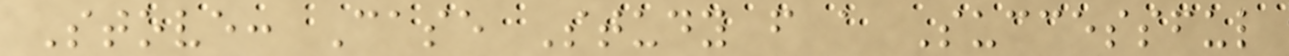Stove: Case Study f a Successful
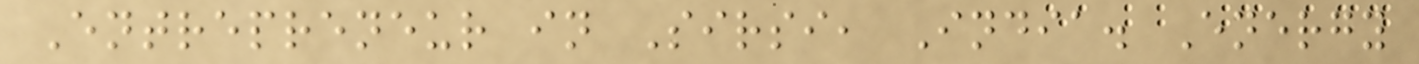Entrepreneur in Sirsi, India. Energy
